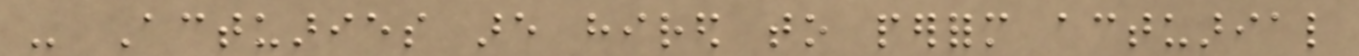- Actuaries are hired to perform actuarial
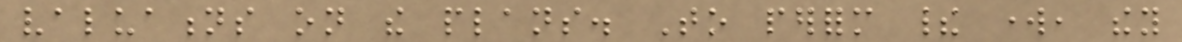valuations on the plans. To perform their work, they
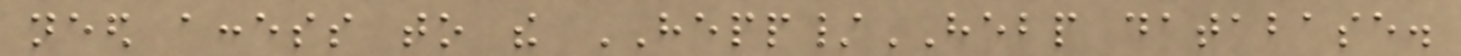need access to the HEPP/HEBP database.
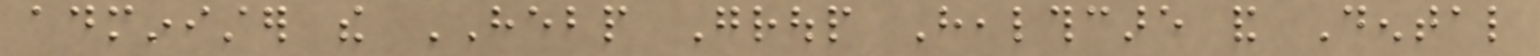administer the HEBP Group Healthcare and Dental
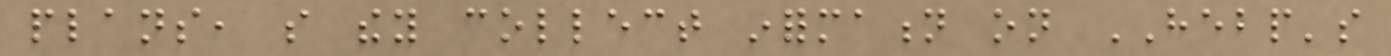plans, so they collect information on HEBP's
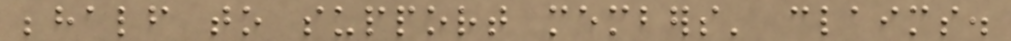behalf to support members' claims.
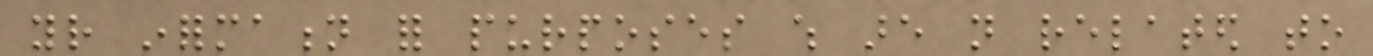your information for purposes which are not related to
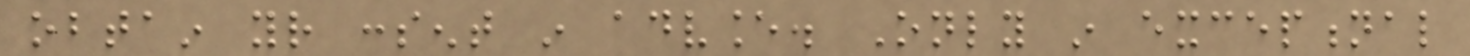obtain your consent in advance. Only in exceptional
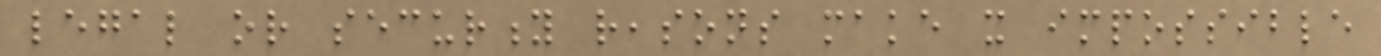legal or security reasons make it impossible
